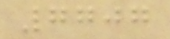7707
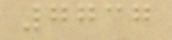7737
